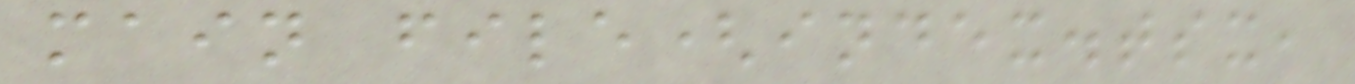main file(index.tsx,
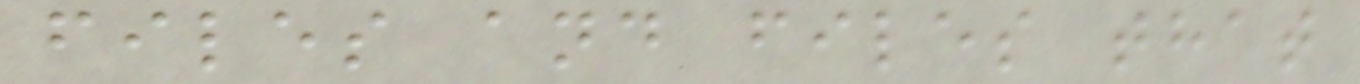files and files that
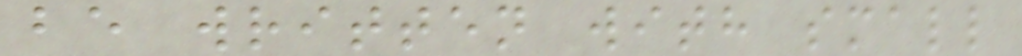be written with small
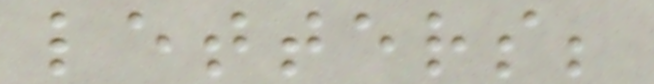letters;
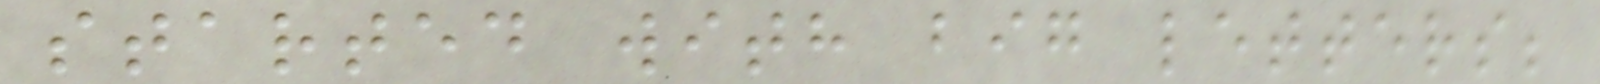started with big letters;
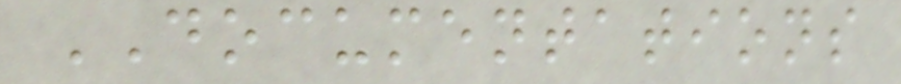DOCUMENTATIONS
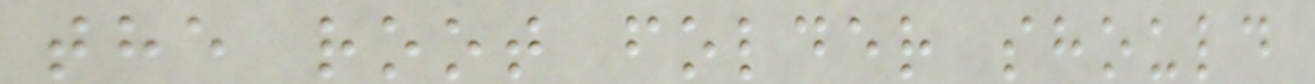the root folder should
